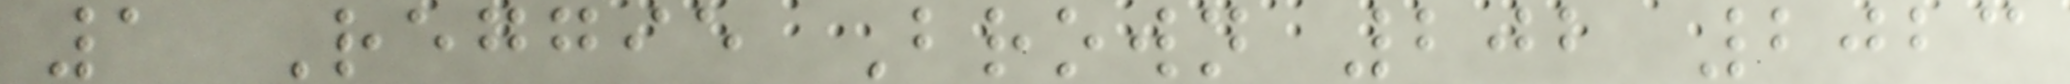1 Reggie Brown 202 2023
